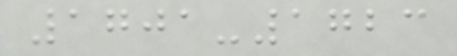1701-1723
